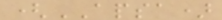(APSA)
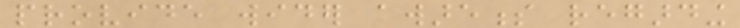provide wider awareness regarding
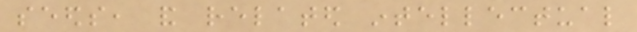seeds, and related intellectual
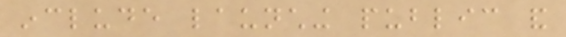include launching public and
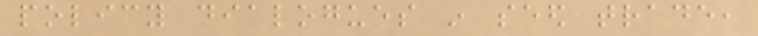policy dialogues in seed trade,
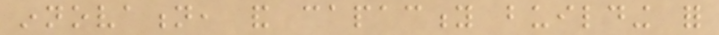innovation, and capacity building for
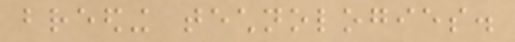breeding technologies.
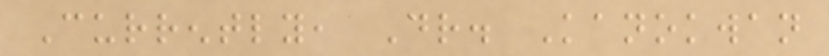Currently, Dr. Kanokwan
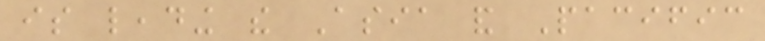is leading the Asia and Pacific
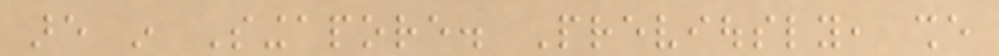are in Singapore. Previously, she
